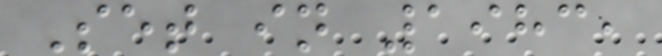Set in 1983,
